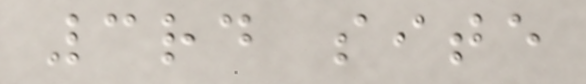3rd site
